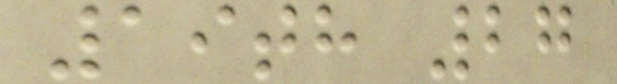19th 27
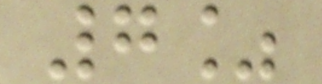7%
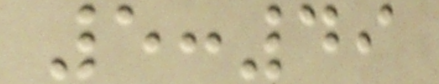5:49
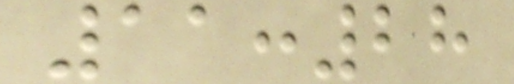11:28
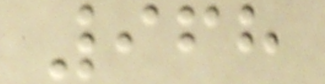968
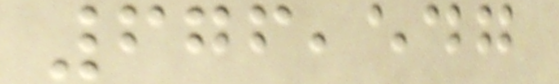676,547
